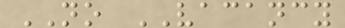NO VACANCY
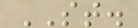ST.
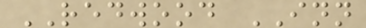REDWOOD INN
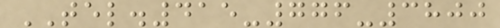TEL.415-776-3800
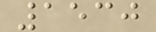1530
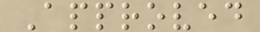Approved
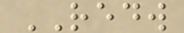REDW
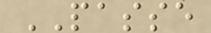PASSE
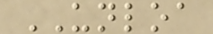UNLOA
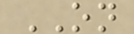ON
